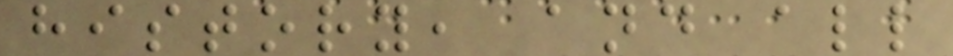history, and all
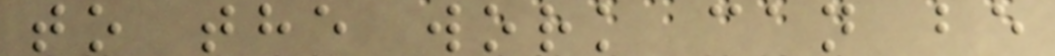to the work can be
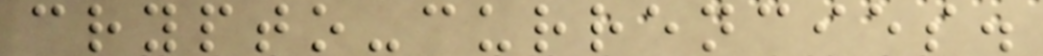crypto-currencies.
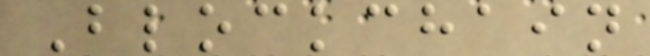Blockchain
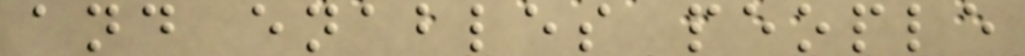and enables people
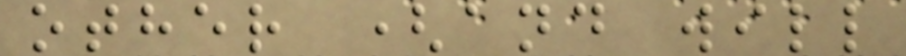other (and will
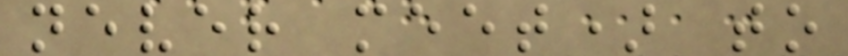never meet) to
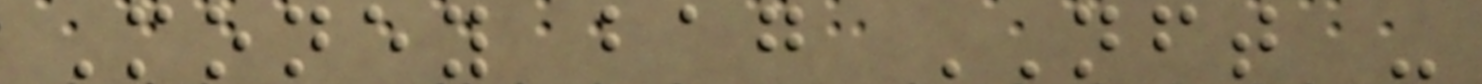Money bag NFT -
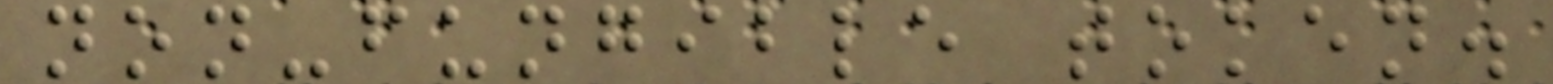non-fungible token.
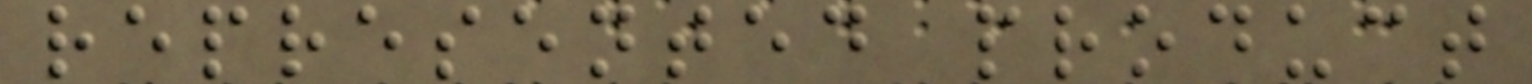represented product
